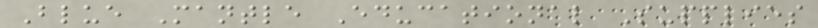Blue Mantle Educational Supplies
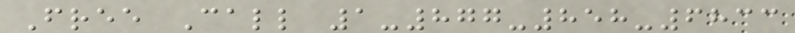Free Call 1-877-858-6833
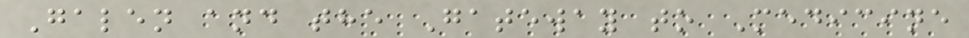Galen and the Gateway to Medicine
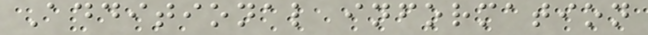Additional information
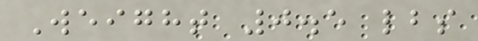Weight 0.5 lbs
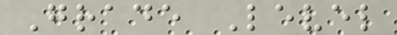Grade Level
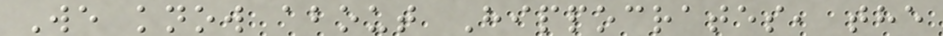We know about Hippocrates, the
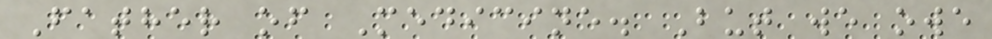Father of Medicine. But we owe
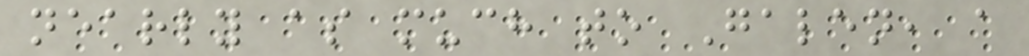nearly as much to Galen, a
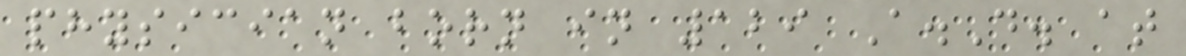physician born in 129 A.D. at
